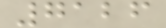7126
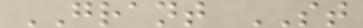GRANT ST
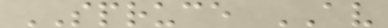SPRUCE AV
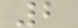2
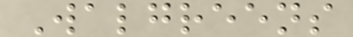Walgreens
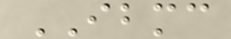IBMC
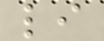li
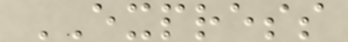EXPRESS
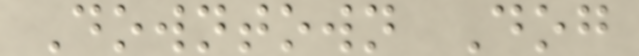Downtown Dog
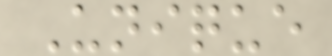Unique
